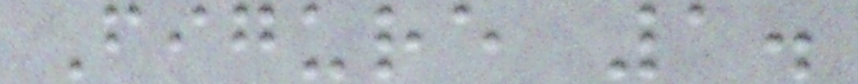Figure 1.
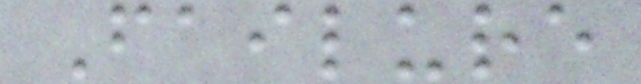Failure
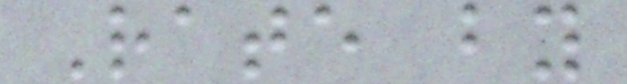Rate by
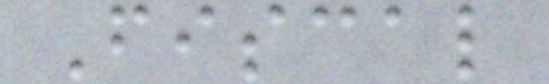Fiscal
